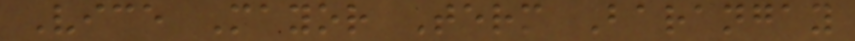Vice Mayor Term Barangay
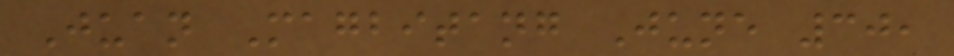Juan Magbitang June 30,
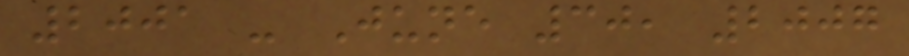2001 - June 30, 2007
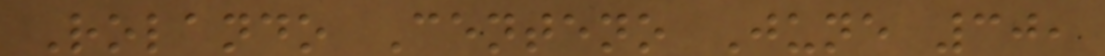Rolando Centeno June 30,
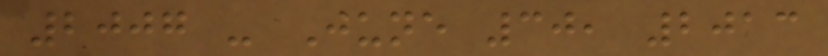2007 - June 30, 2013
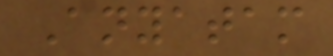Anyatam
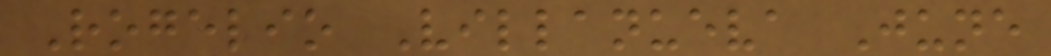Rogelio Villanueva June
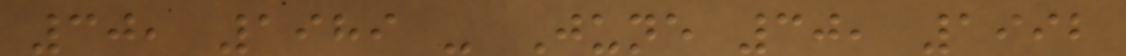30, 1989 - June 30, 1992
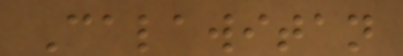Calawitan
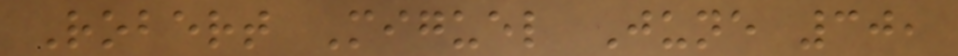Robert Miguel June 30,
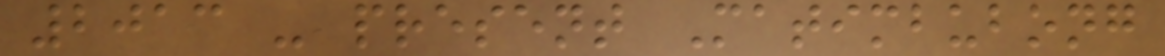2013 - present Matimbubong
